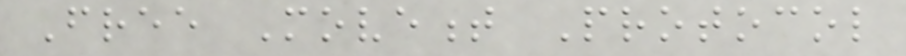Free Movement Protocol
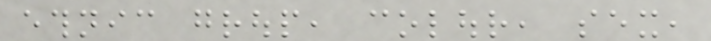ethnic group, colour, sex,
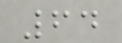64
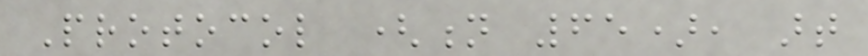Protocol (n 65), art
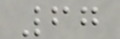67
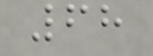68
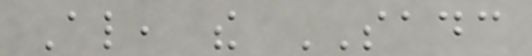Also, the SADC
